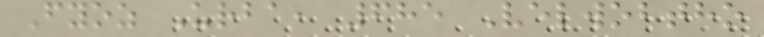Fyoz Urba, 685 Velwobtho
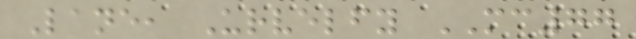Lane, Urvelfy MC77
